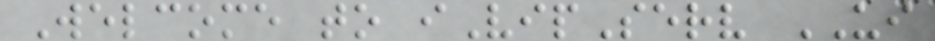Welcome to iVipServ UI
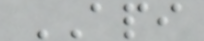API
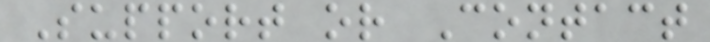Support or Contact
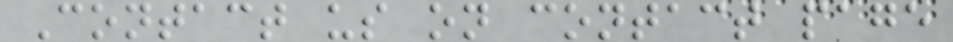Contact us on contact page
